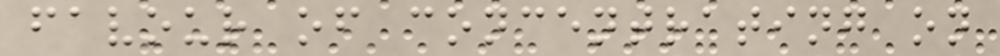favour of concentrating on
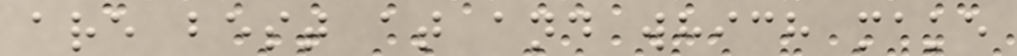are best at and which make
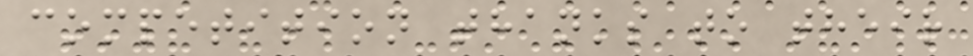competition thanks to their
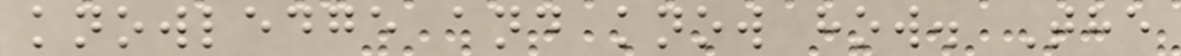knowledge and know how. The
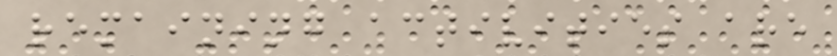remaining activities are
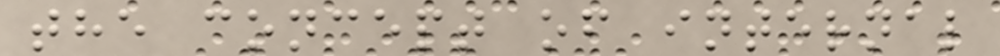the concept of internal
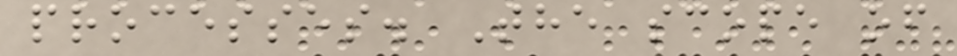processes. The scope of
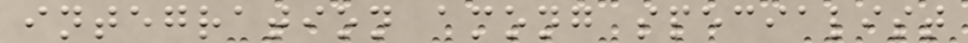integration among specialist
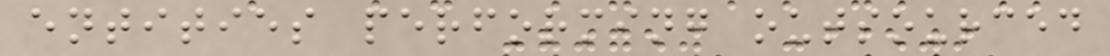entities performing outsourced
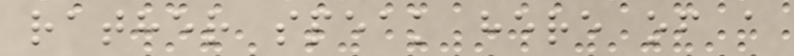rather speak here of a
